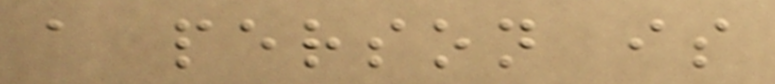a person is
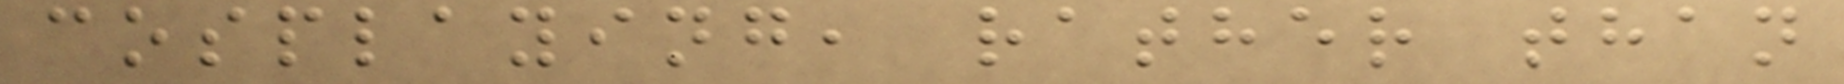cosplaying, rather than
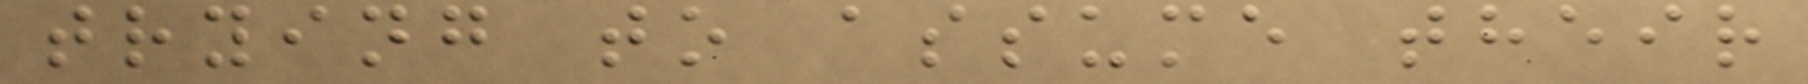trying to assume their
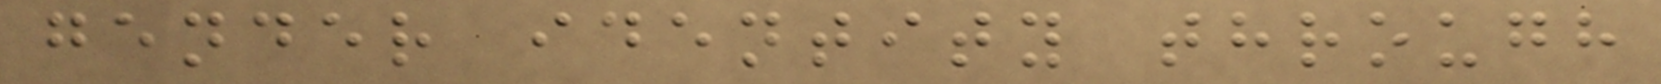gender identity through
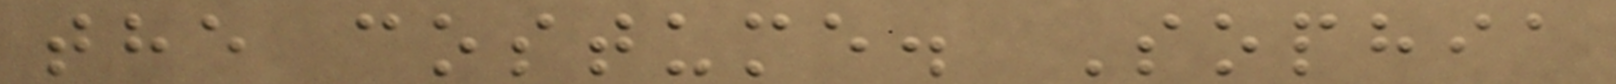the costume. Sophia
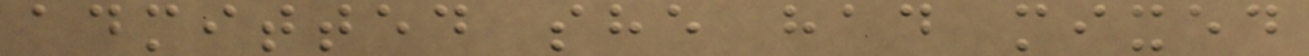admitted she had mixed
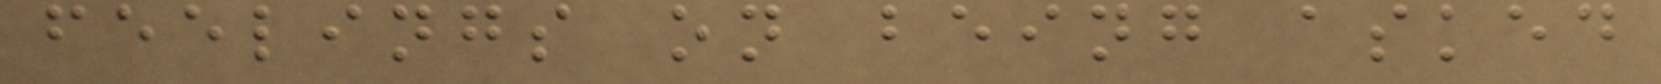feelings on being asked
